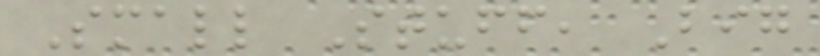Small Stuff, Big
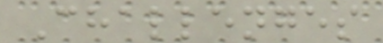Challenges
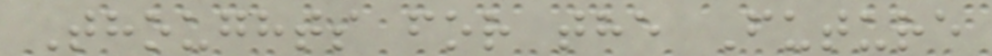Thoughts for the Future
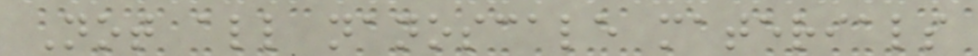Not all nanoscale materials
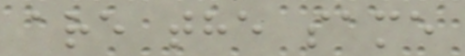are the same
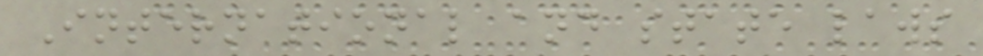International and state laws
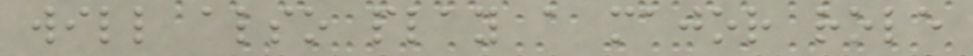will also play a major role
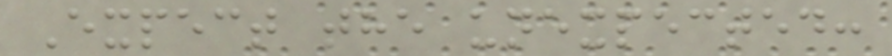Expect the unexpected:
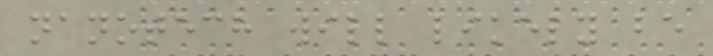nanotech will likely be
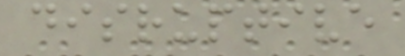disruptive
